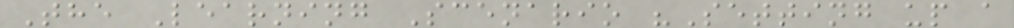The Learning Scenario "Setting up a
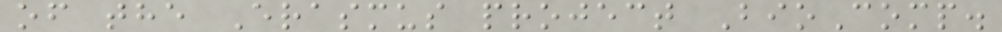of the Erasmus project BioComp.
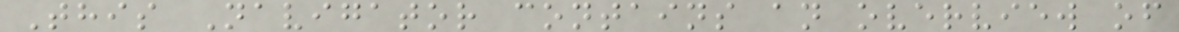This Navigator contains an overview of
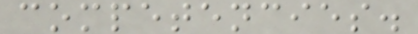competencies.
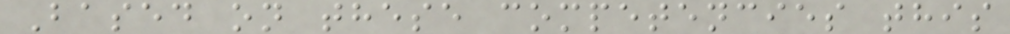Based on these competencies this
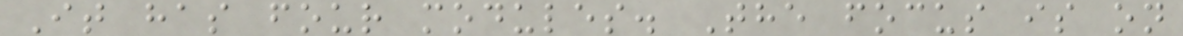It has four modules. The focus is on
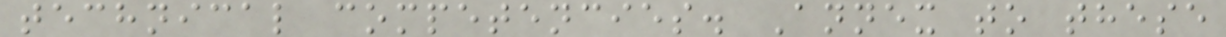technical competencies. Annex to these
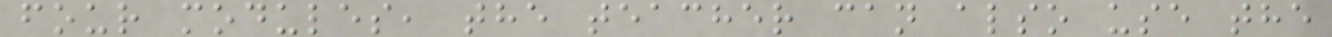four modules, the teacher can also use the
